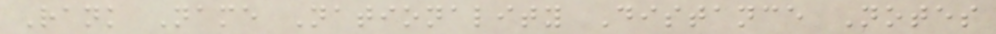Rank Name Nationality Distance Notes
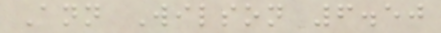Ann Wilson 6.50
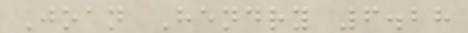Joan Hendry 6.28
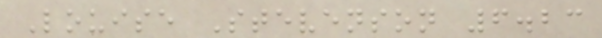Louise Stevenson 6.23
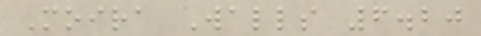Moira Walls 6.20
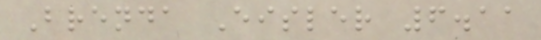Brenda Eisler 6.11
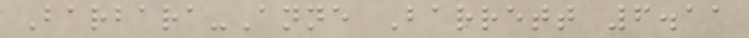Barbara-Anne Barrett 6.11
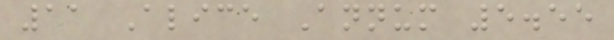11 Alice Annum 5.55
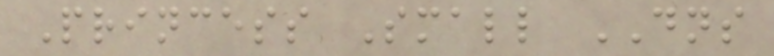Princess Small DNS
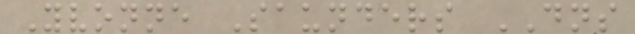Yvonne Saunders DNS
